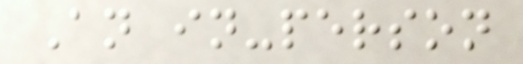An in-person
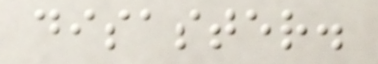disaster.
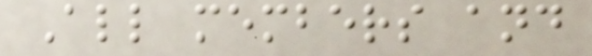All members and
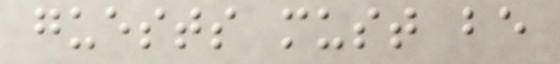guests must be
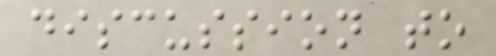discussion to
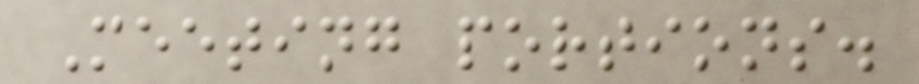Meeting portions.
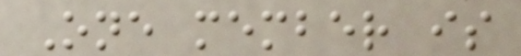One member is
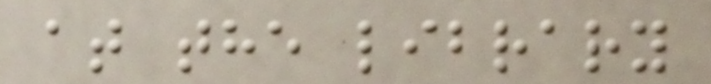at the library
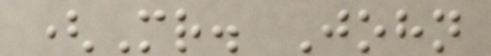(Mr. John
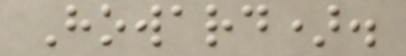Howard).
